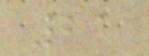21
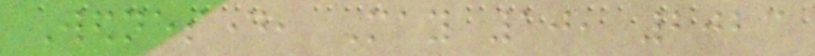Wednesday, May 10, 2023
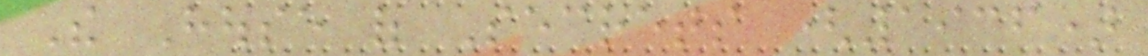The House of Secrets (1936)
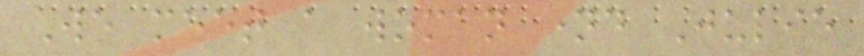We meet a woman named Julie
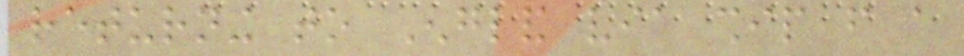returning to England via ship from a
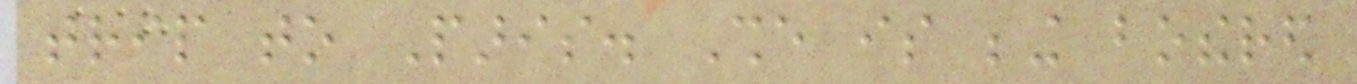trip to Paris. She is being bothered
